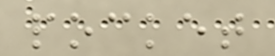pocket
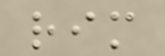rim
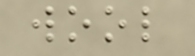wool
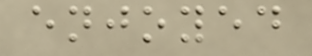enjoyed
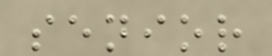senior
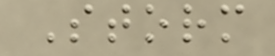Storm
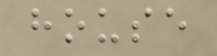house
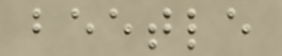beetle
